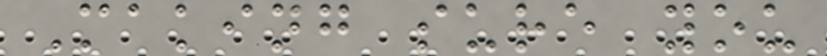Making sure you
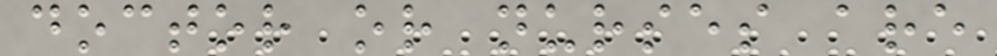doctor or nurses are
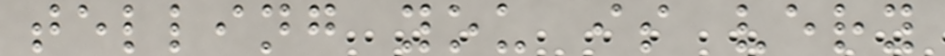telling you is very
